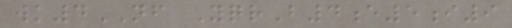wk4NF YqrB4e5i9
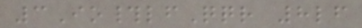3Io#lfQqr 8lf
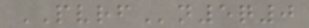PVRFn5q0
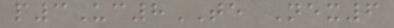p3Uc8TE Nex6
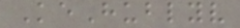KeHublyv
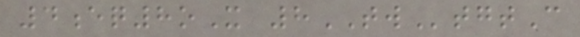4eq8oX 8TWtgtC
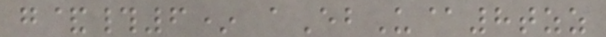g&#6* aEbU@8tzz
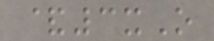&3xO
